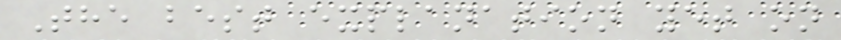The best explanation yet on
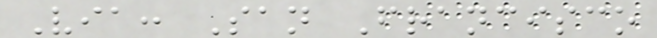Via: San Francisco
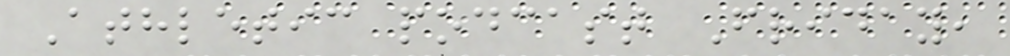Athletic podcast Friday,
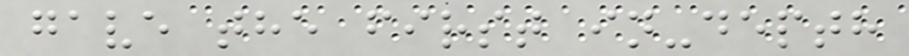gave the first in-depth
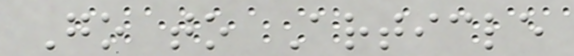Go to Article
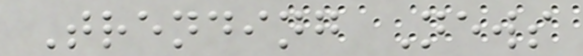Trending News
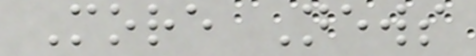More News
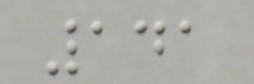141
